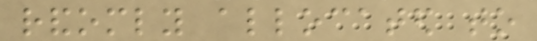randomly allocated to
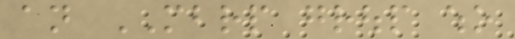an MBRP group who
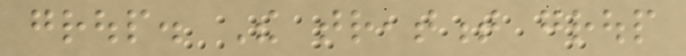group. The treatment group
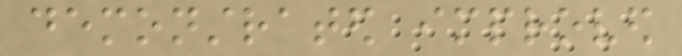demonstrated improved
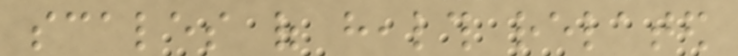scales of health related
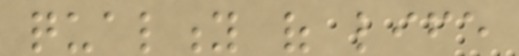quality of life
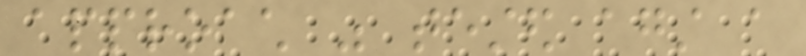approach was tested against a
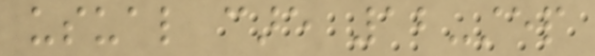usual care 12-step
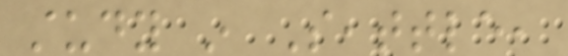study in Seattle,
